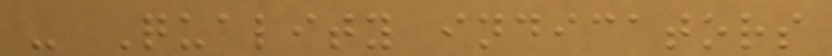- Quality indicators
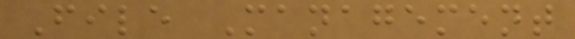File Management
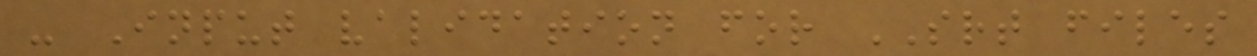- Input validation for SRT files
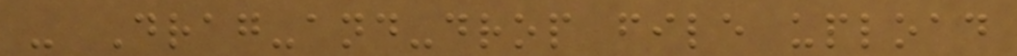- Drag-and-drop file upload
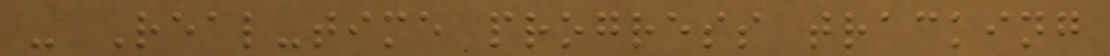- Real-time progress tracking
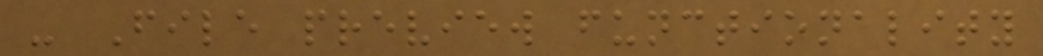- File preview functionality
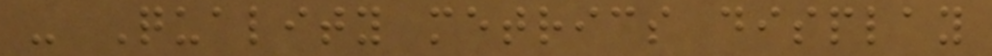- Quality metrics display
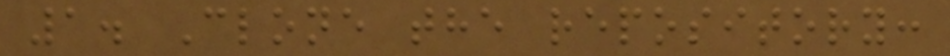1. Clone the repository:
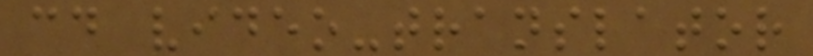cd video-translator
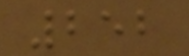252
